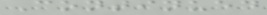Continued
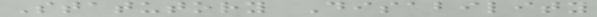Statutory Disability
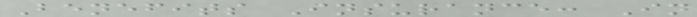Benefits Insurance: In
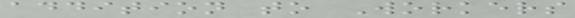addition to Workers
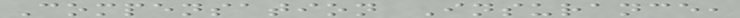Compensation Insurance,
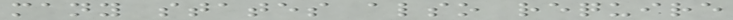many states also require
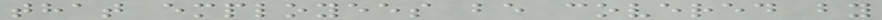that employees be covered by
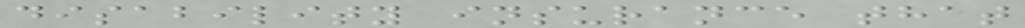disability insurance that
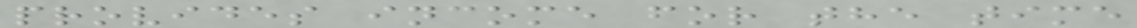provides income for the time
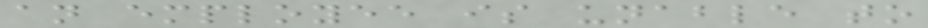an employee is unable to
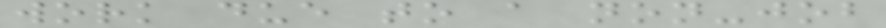work due to a non-job
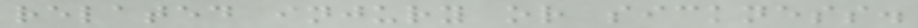related injury or sickness.
